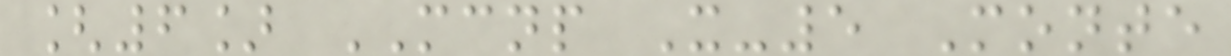[6] MCNP X-5 Monte
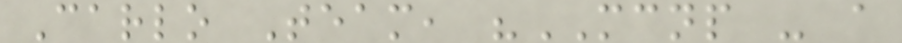Carlo Team, "MCNP - a
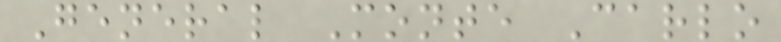General Monte Carlo
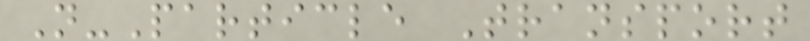N-Particle Transport
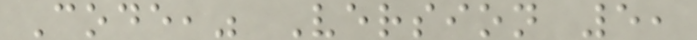Code," Version 5,
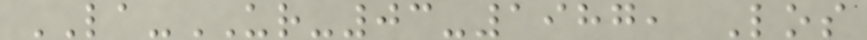LA-UR-03-1987, Los
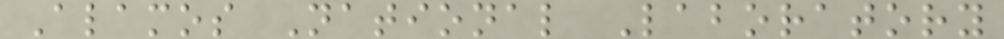Alamos National Laboratory
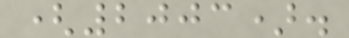(2003).
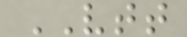VTT
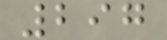297
